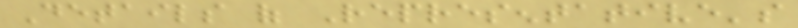Details of Representative's
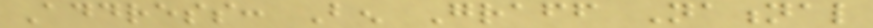Address: Ben Graff National
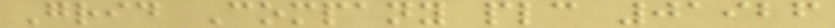Grid Company plc 01926
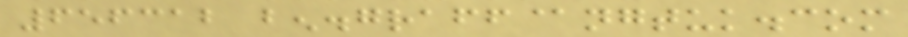656312 ben.graff@ngtuk.com
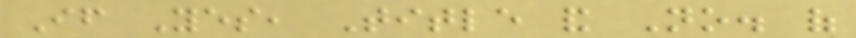If Yes, Title and No. of
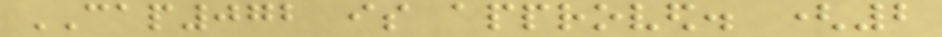CAP072 is approved. (2
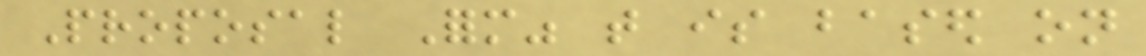Proposal Form" that is based on
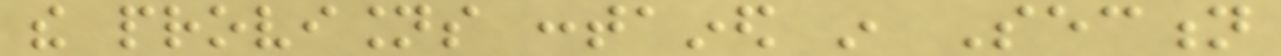the provisions contained in Section
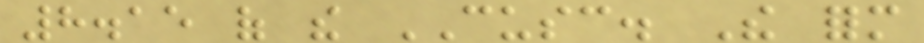8.15 of the CUSC. The form
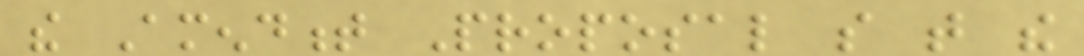the Amendment Proposal so that the
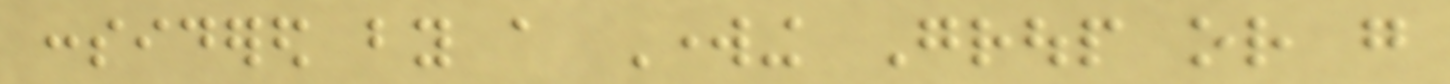considered by a Working Group or go
